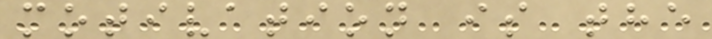motivation is the
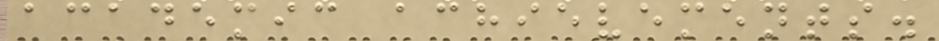academic achievements.
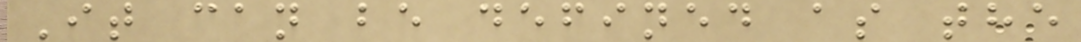It can be defined as the
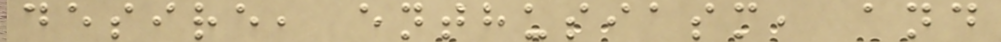desire, enthusiasm, and
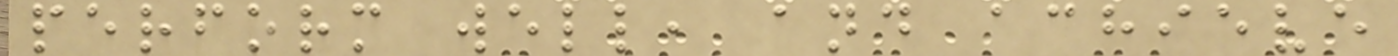perform well, and achieve
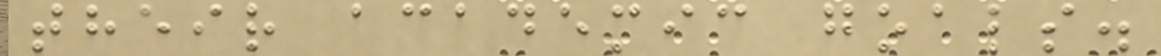their academic goals.
